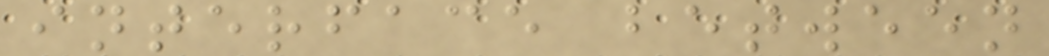interface between
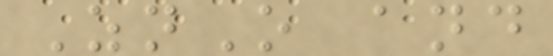ZnO and
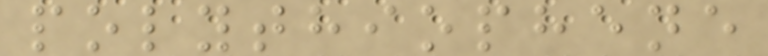polythiophene
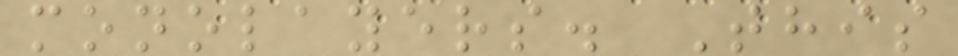monolayers. This
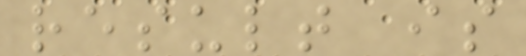result is
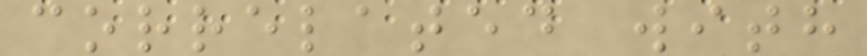correlated with
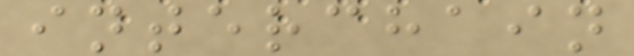interchain
